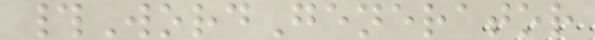#WordGenerator
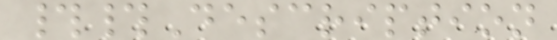##Description
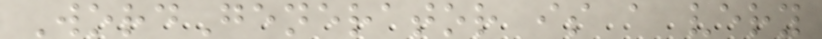WordGenerator is a very
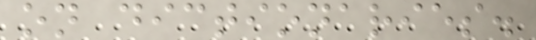on dictionaries.
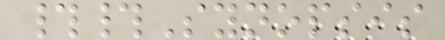##Synopsis
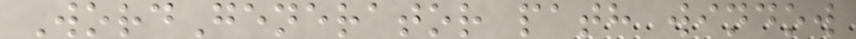WordGenerator path window
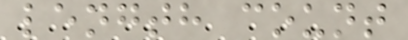length count
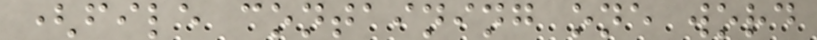(file containing one word
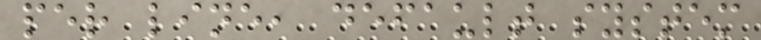per line, default system
